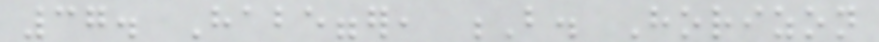37. Habegger, B. Horizon
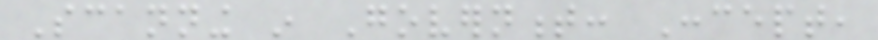Scanning in Government: Concept,
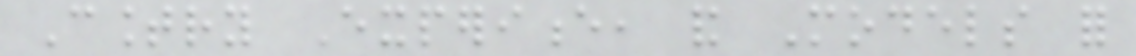Country Experience, and Models for
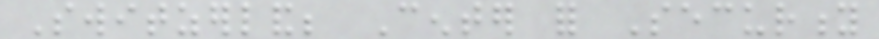Switzerland; Center for Security
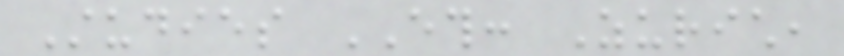Studies ETH: Zurich,
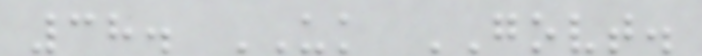38. UK GOVT.
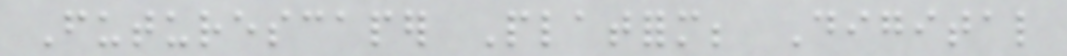Futurescaper Platform; Digital
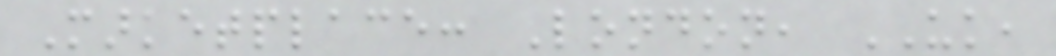Marketplace: London, UK,
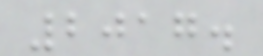2017.
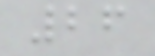26
